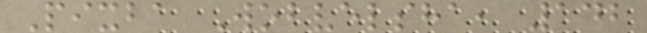Pixba Wobvelsha, 142
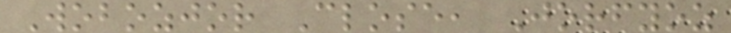Wobozjor Close, Jorfyoz
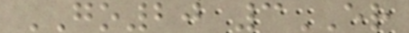GO20 3ER
